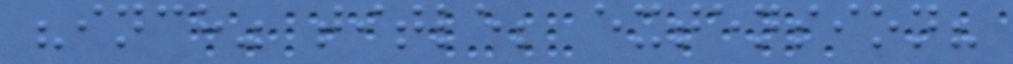"inch" title; extension?
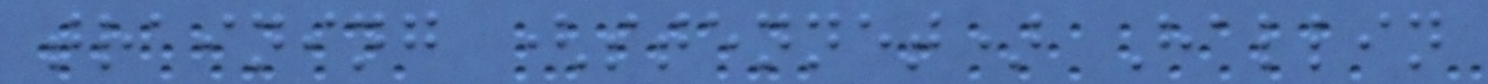training (stennet) Hallin
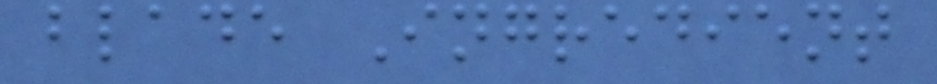blade Ingredient
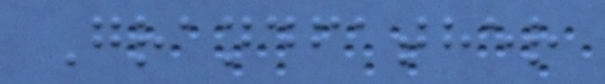Grandfather
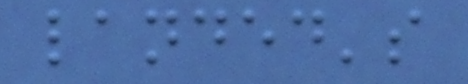landed's
